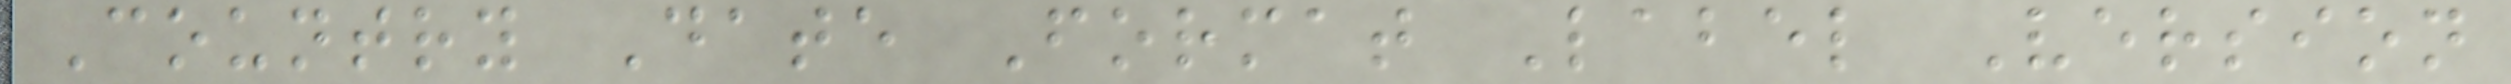Country Date Format Label Version
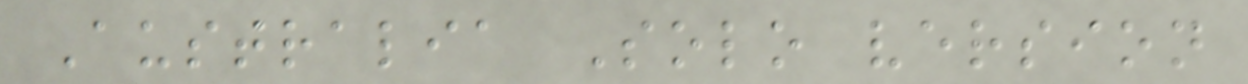Australia Solo version
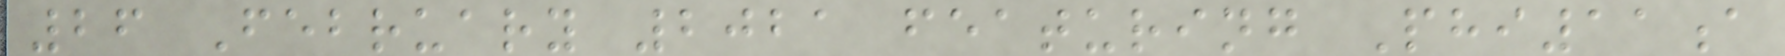26 February 2021 featuring Phi11a
